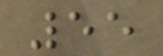55
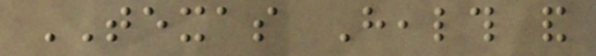TEXAS Health and
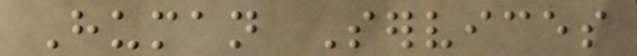Human Services
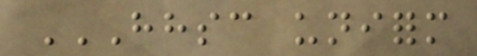HHSC UNIFORM
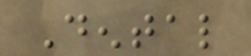Dental
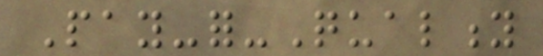Pay-for-Quality
